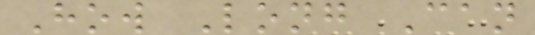How Long Can
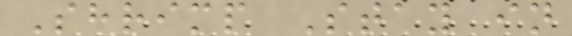Shrimp Stay in
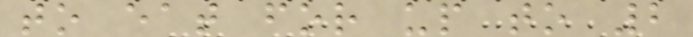to eat for up to 2
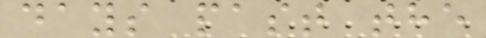days past the
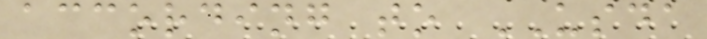according to USDA
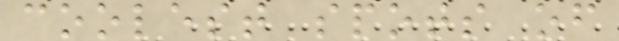coolest spots of
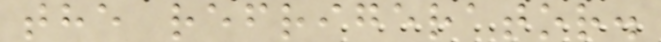the refrigerator.
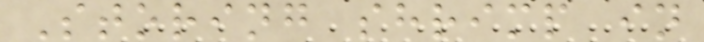Storing shrimp in
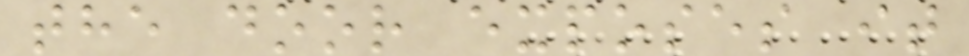the door exposes it
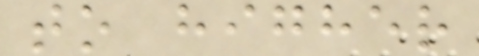to higher
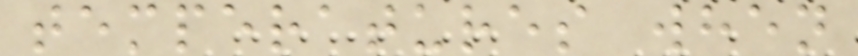temperatures when
